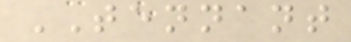TENNANT
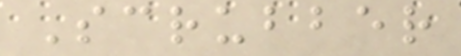Scrubber
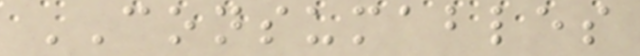CONSUMABLES
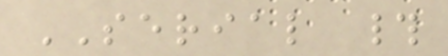SERIAL #
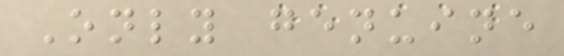Only genuine
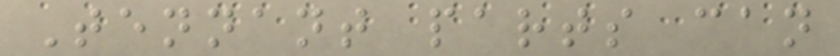Tennant parts can
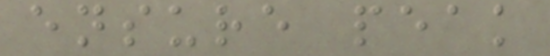ensure peak
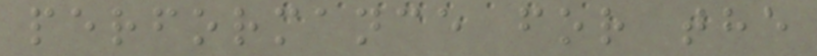performance for the
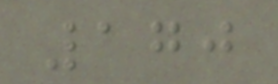170
